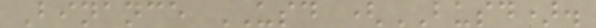Binance USD (BUSD).
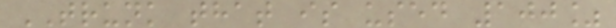TRUNK that is used 100%
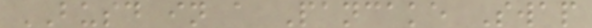BUSD in a Pancake Swap
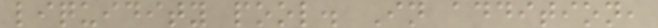liquidity pool. In addition,
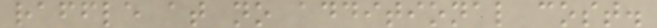raffle at no additional cost.
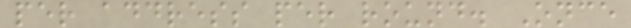per address per round. Once
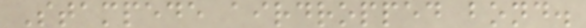Stampede airdropped bond.
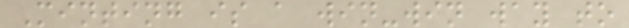Minting is a win-win way to
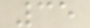35
